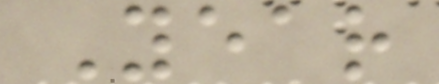Year
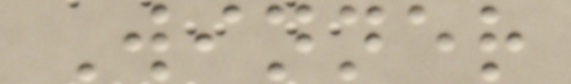Winner
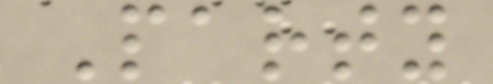Party
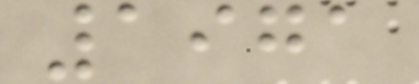1971
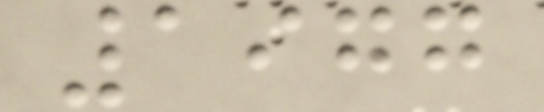1977
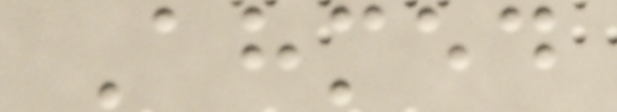Ahmed
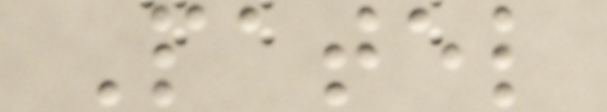Patel
